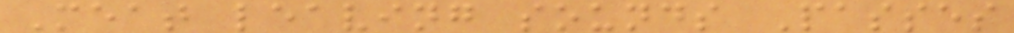Meat leaving sounds Passes
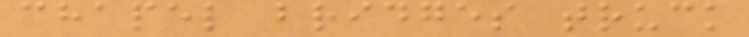chapel bridges truck
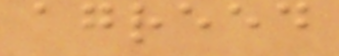agreed
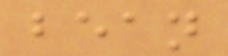bean
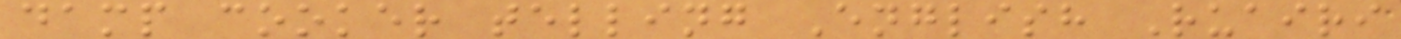damp cooker telling English Ruairi
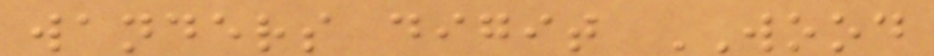wanders digit WOOD
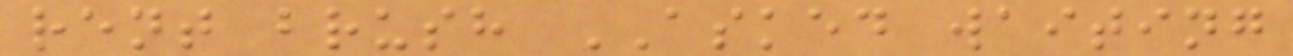rent brush ASKED waiting
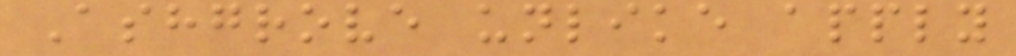Ashgrove unlike apply
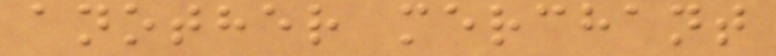another merchant
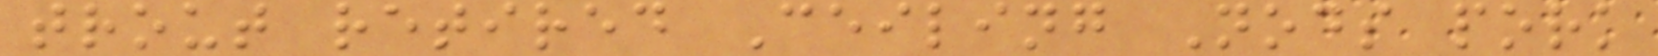trout retired Ceiling Nods pork
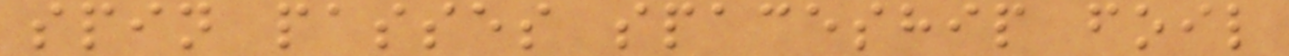spin passes spaceship foil
